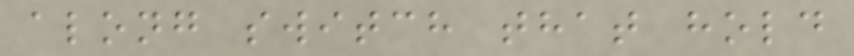along switch that hold
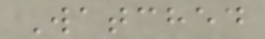Watched
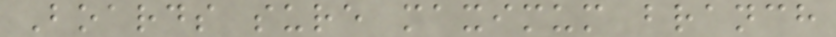Boards sure maximum branch
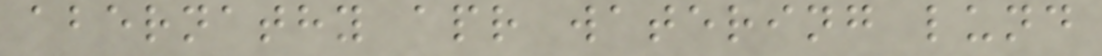abernathy apr watering lund
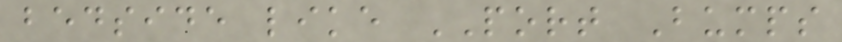bedside like PORT Bumps
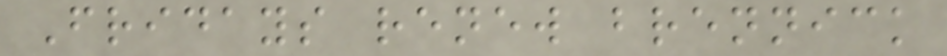Fridays renew brennick
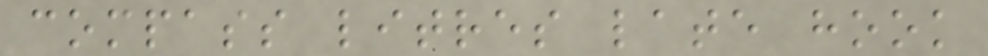compass litres late hook
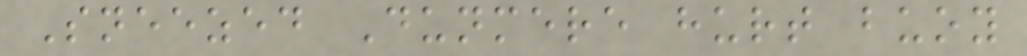Sneezed Dunmere hurt buoy
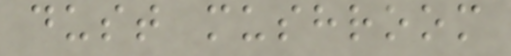dust mushroom
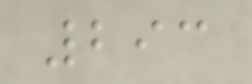293
